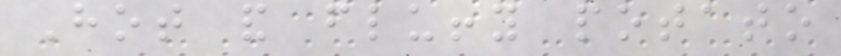Hot and fluffy potato
